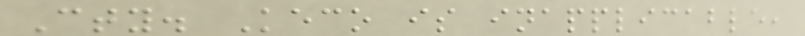Cty. Keco is inapplicable,
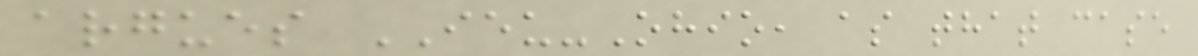argues IEU-Ohio, as that case
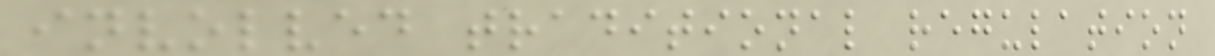involved traditional regulation
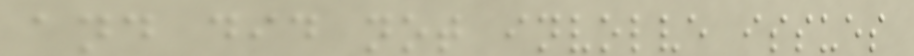and did not involve issues
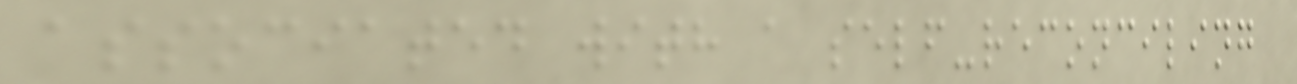associated with a self-reconciling
